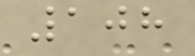108
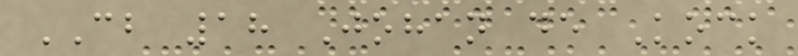CB 18 Johan de Kock
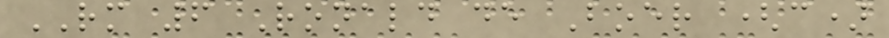RM 6 Ronald de Boer (c)
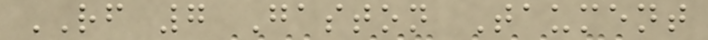RF 7 Gaston Taument
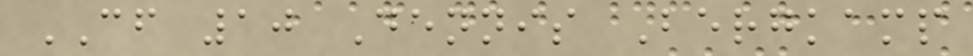CF 10 Dennis Bergkamp
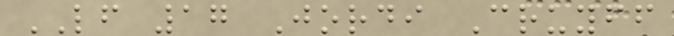LF 17 Jordi Cruyff
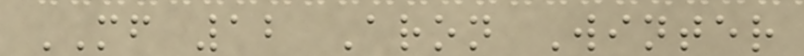MF 12 Aron Winter
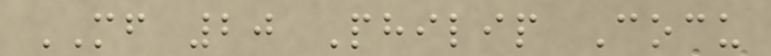MF 20 Philip Cocu
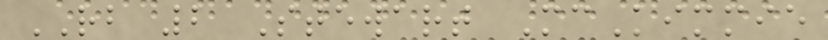RB 2 Stewart McKimmie
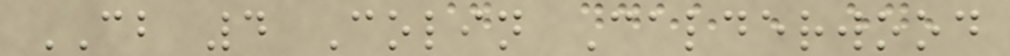CB 4 Colin Calderwood
